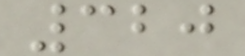320
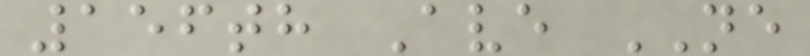156th Ave NE
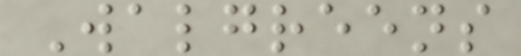Walgreens
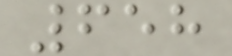658
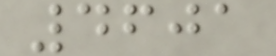4601
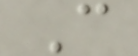C
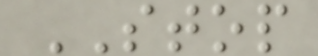STOP
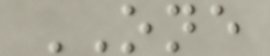ONE
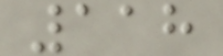118
